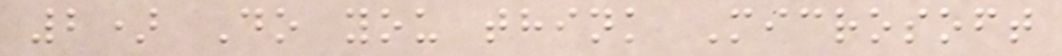2) Do you think Microsoft
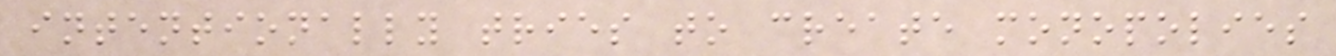intentionally tries to create monopolies
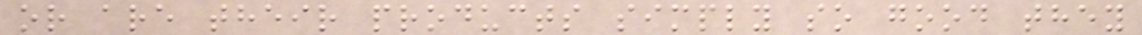or are their products simply so good they
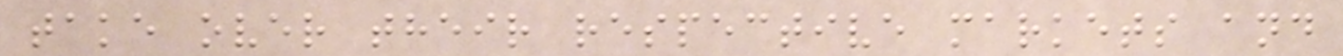take over their respective markets and
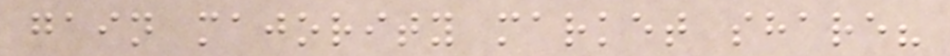gain majority market share?
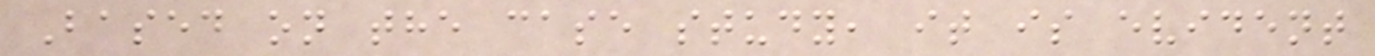Based on the case study, it is evident
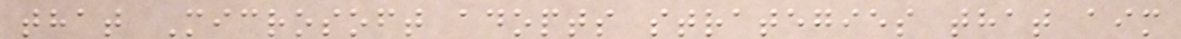that Microsoft adopts strategies that aim
